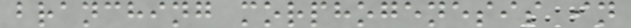branching morphogenesis in
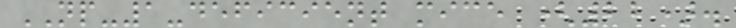NP-1-deficient mice (22).
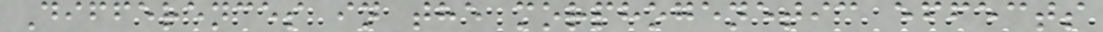Differences in the morphogenetic effects
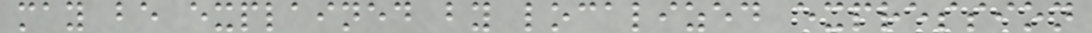may be explained by localized expression
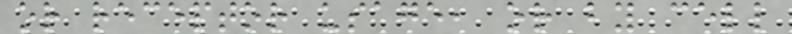or receptor usage, or by cell
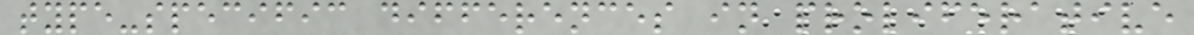type-specific differences in proliferative
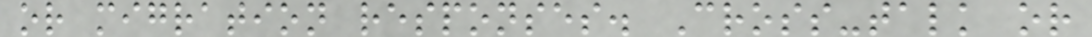or migration responses. Cross-talk or
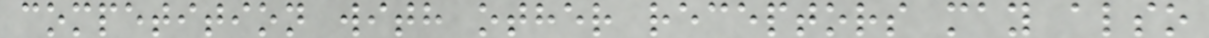competition with other receptors may also
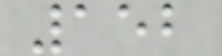152
